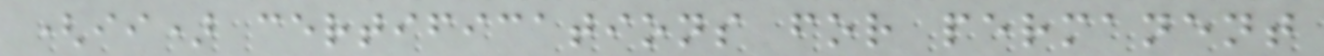(ii) certifications for permanent
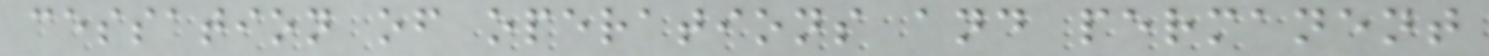cessation of operations and permanent
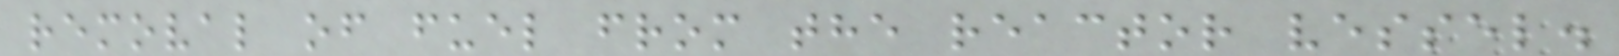removal of fuel from the reactor vessel.
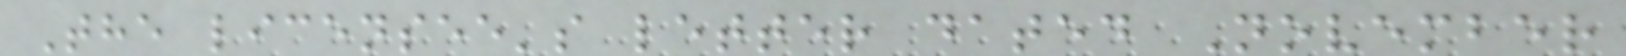The licensee's letter dated November
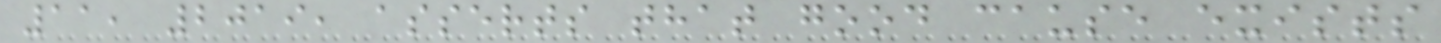11, 2019, asserts that good cause exists
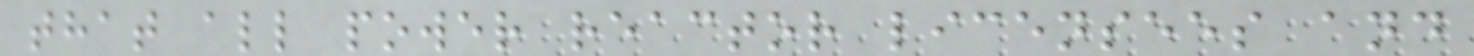that all power reactor licensees and
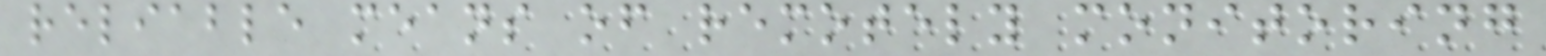reliable means of remotely monitoring
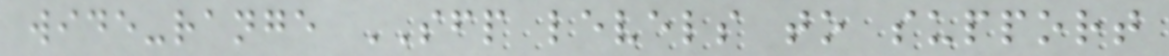wide-range SFP levels to support
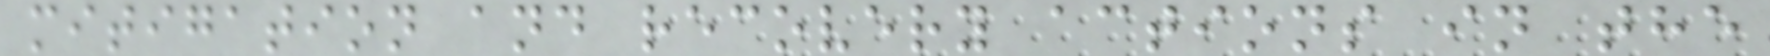mitigation and recovery actions in the
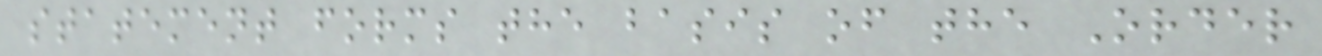statement forms the basis of the Order
